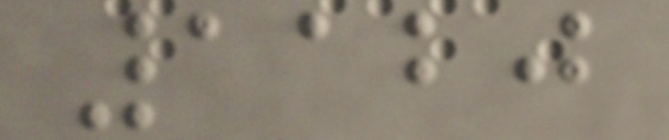1120
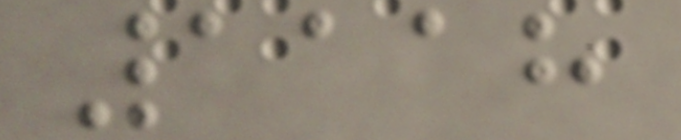1118
